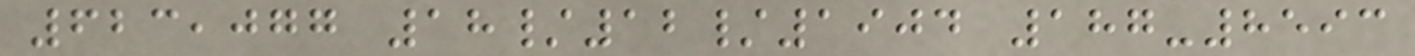623,077 18/12/1904 187-8593
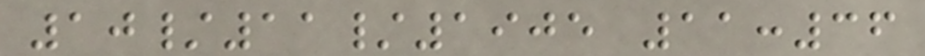10/11/1905 11:36
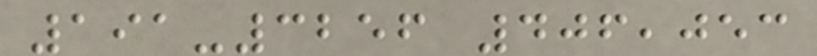191-3256 406,053
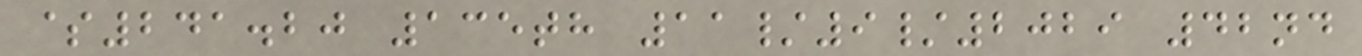$241.20 135th 11/9/2029 42nd
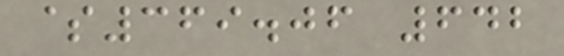$369.06 642
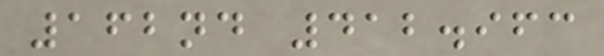162nd 412.963
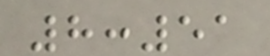8:51
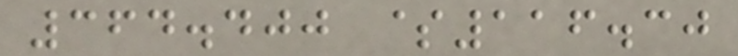364.400 $116.30
